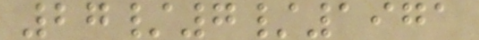27/7/1971
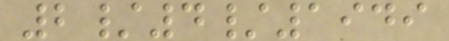2/4/1949
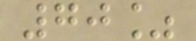70%
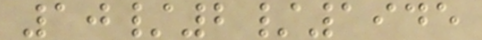10/2/1945
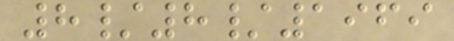8/8/1969
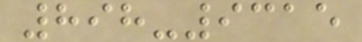898-9315
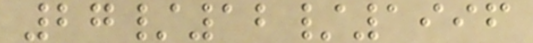27/12/1996
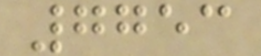7753
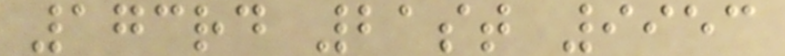173rd 21st 9953
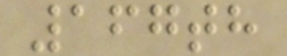167th
